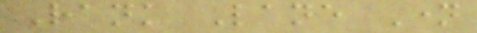Rank Lane Name
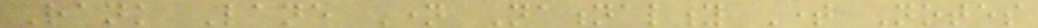Rank Lane Name Nationality Time Notes
